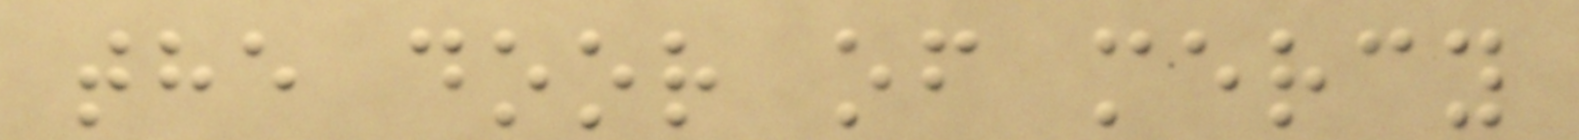the door of mercy
